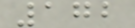172
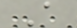A
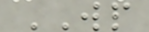WP
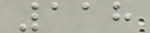118
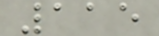115
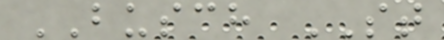BUSCH ST
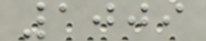1009
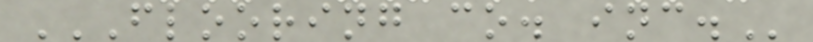FLOORING CO. INC.
